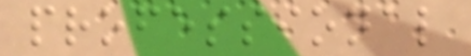professional
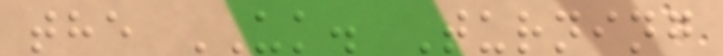the UK. Turning
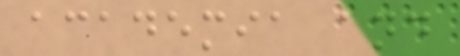academia and
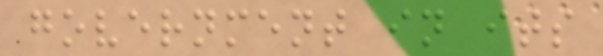government in its
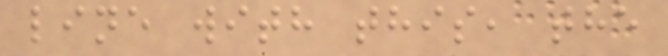line with this, the
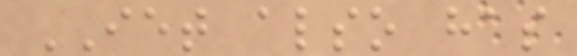IET also has
